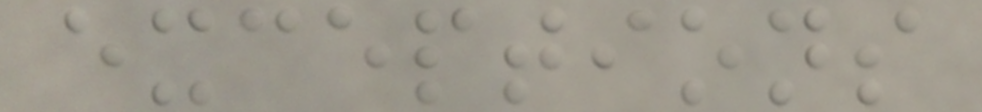exceptions
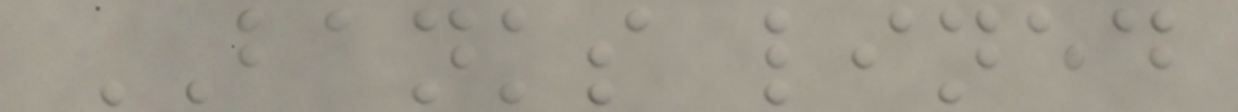BANKS lined
